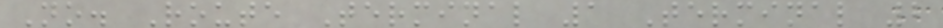No. Route Terminal 1 Terminal 2
